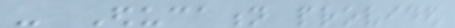- Education provided
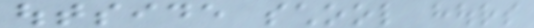outside school hours
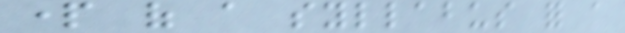part of a syllabus for a
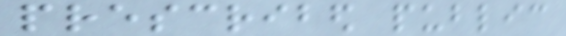prescribed public
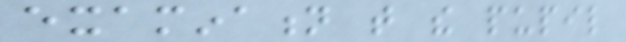examination that the pupil
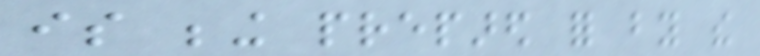is being prepared for by the
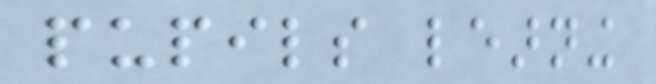pupils learning
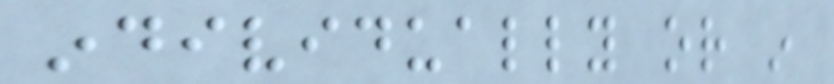individually or in
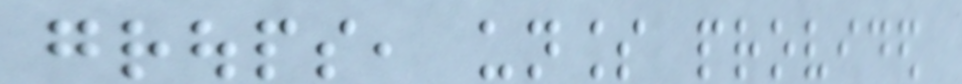groups, unless provided
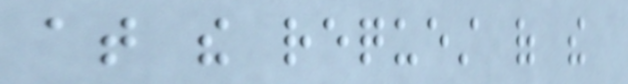at the request of the
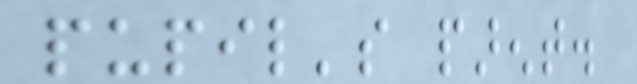pupil's parent.
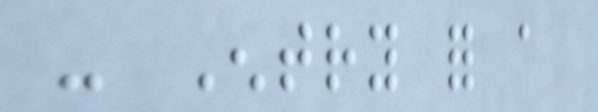- Entry for a
